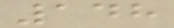148
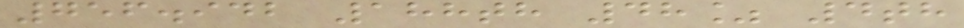756.942 188th 48% 4th
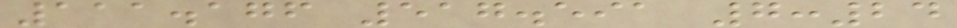111.176 517.591 7:24
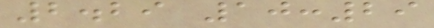2.29 10:29
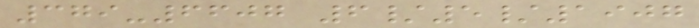379-6607 6/5/1907
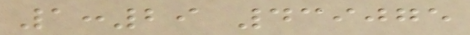1:29 439075
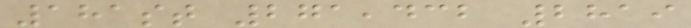181st 271,432 2819
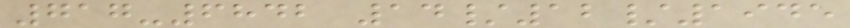717-6842 14/12/1945
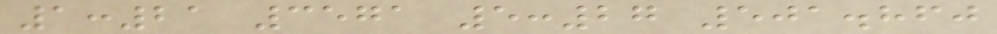1:21 3571 5:27 501.860
